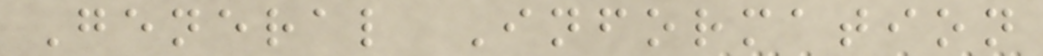General Information
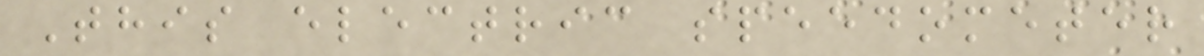This electric speedometer
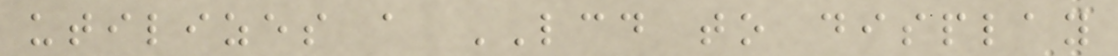utilizes a LCD to display
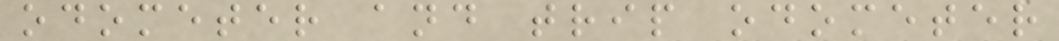odometer and trip odometer
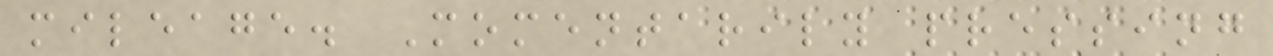mileage. Momentarily pressing
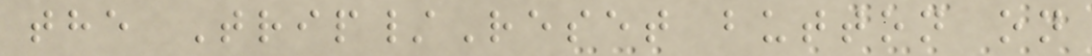the Trip/Reset button on
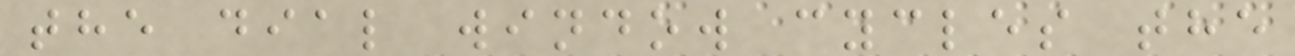the dial window cycles the
